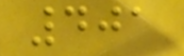401
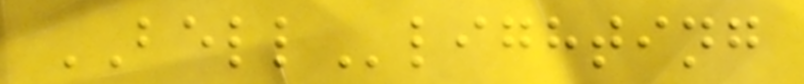BELLlighting
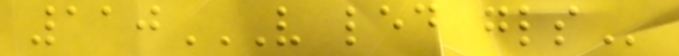110V LED GLS
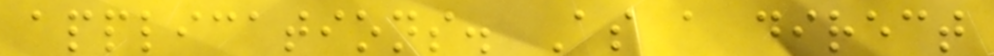applications. As a direct
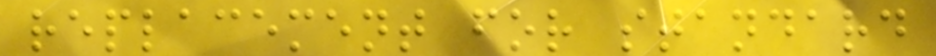replacement for standard
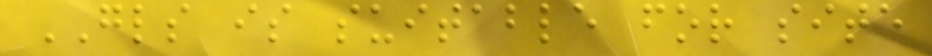GLS is suitable for site
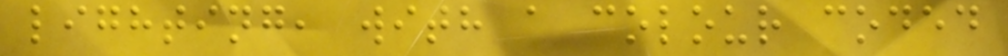lighting, with a colour coded
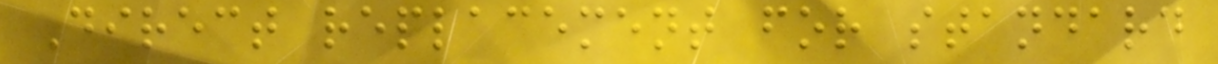Direct replacement for standard
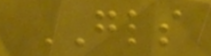GLS
